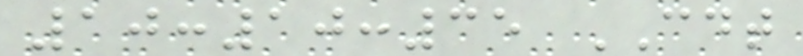10:10:35 CDT
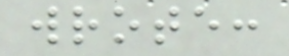wrote:
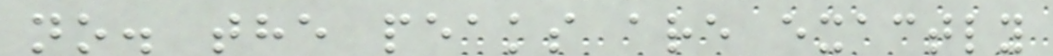no. the peaks are exactly
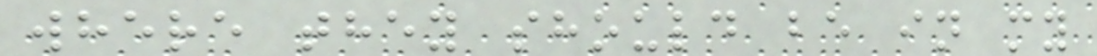where they should be in my
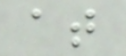at
